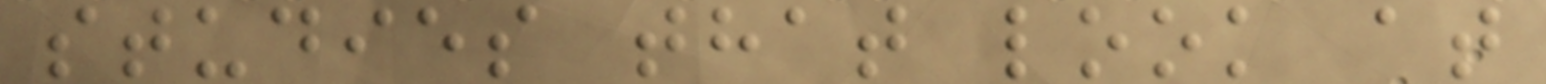studies that look at
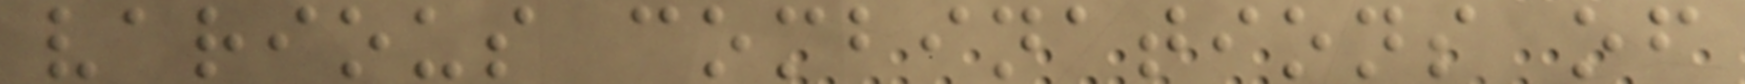various combinations of
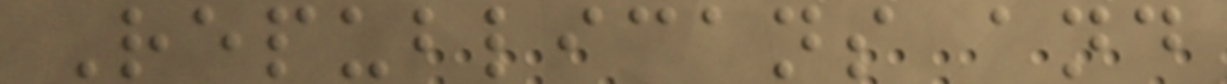Republicans and
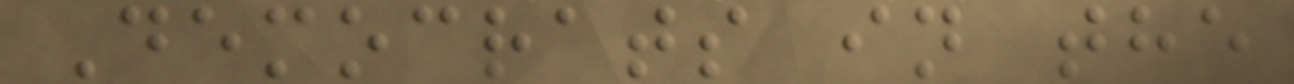Democrats in the
